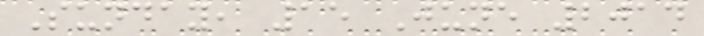Sunday, 15 June 2014
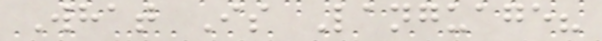What Is Language?
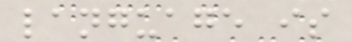language is
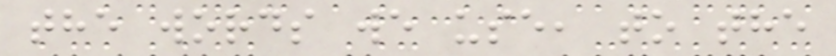the words we use, to the
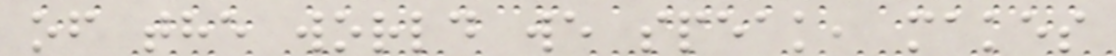of the world we speak, makes
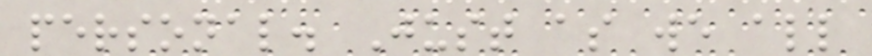personal. Just as we all
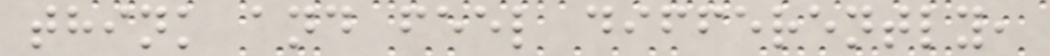think and feel differently,
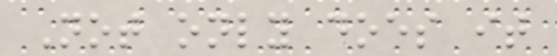Not only does it
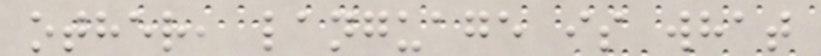other, language is what
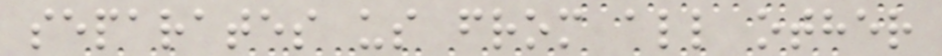separates us from all other
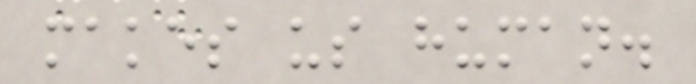makes us human.
